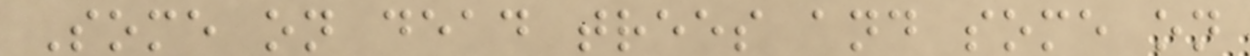Some on dead trees and some on
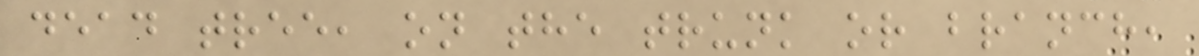dead tree, on the trunk or branch,
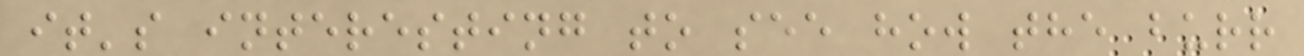it's interesting to see how the burr
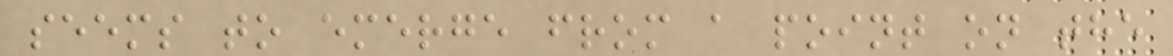seems to emerge from a point on the
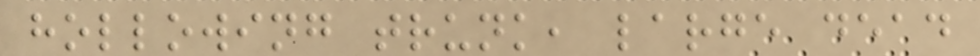hollowing trunk, large dead
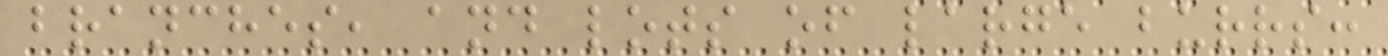branches, and lots of large burrs:
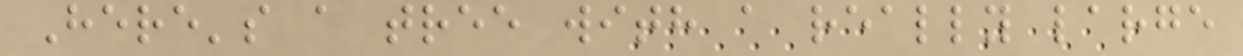Here's a tree with a really large
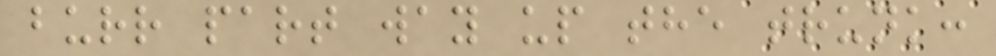burr part way up the trunk:
